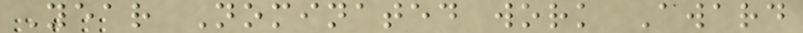Year Nominated work Award
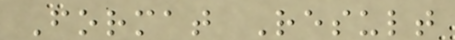Format Result
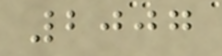2007
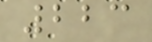223
